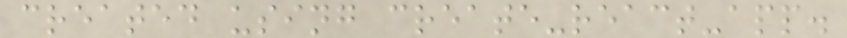created using create-react-app.
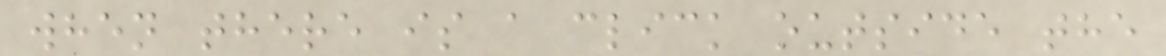when there is a click outside the
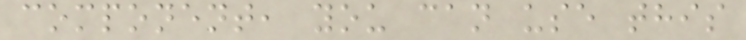component, you can use this
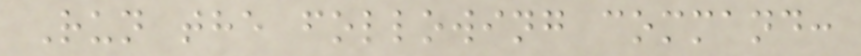Run the following command:
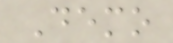Demo
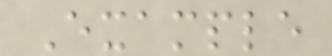Example
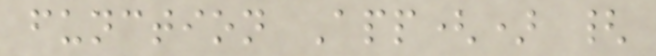function App() {
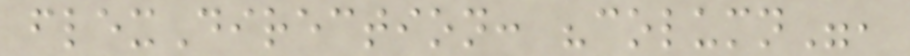flexDirection: "column",
